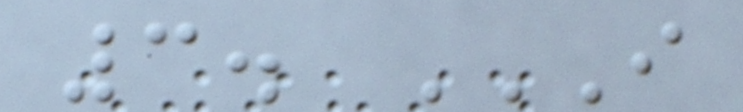3. I
